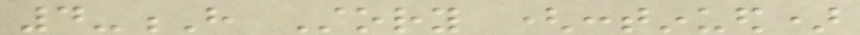4-H Story (continued)
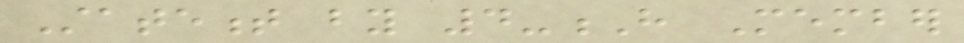Statement by 4-H Member
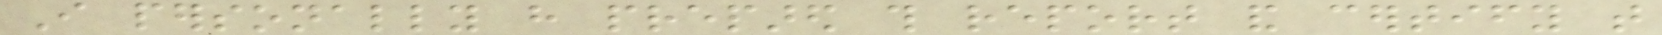I personally have prepared this report and certify that
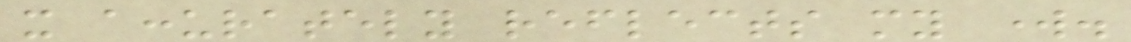it accurately reflects my work.
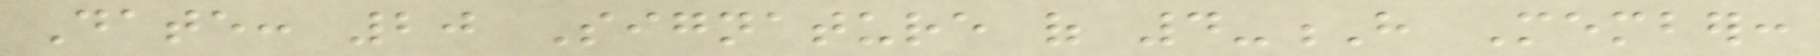Date: 20 Signature of 4-H Member:
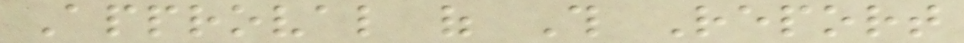Approval of This Report
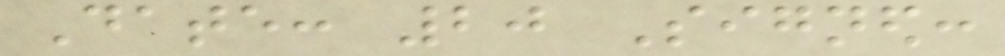Date: 20 Signed:
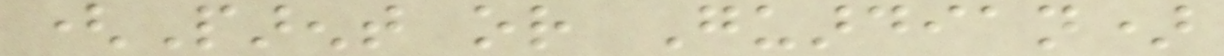(Parent or Guardian)
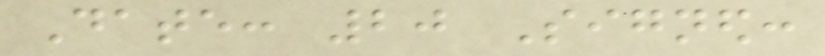Date: 20 Signed:
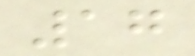17
